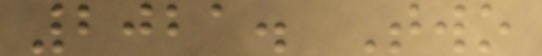2021. Two
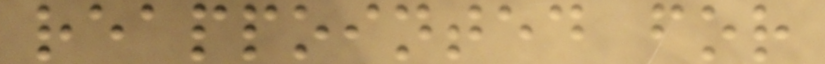reappointed for
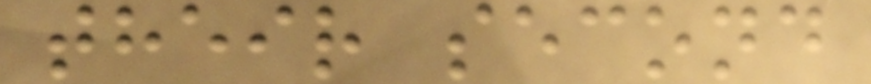their second
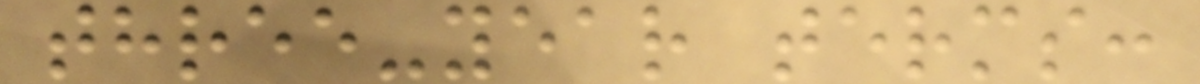three-year terms:
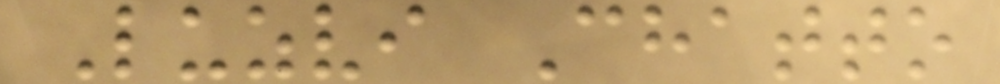Luzvi Chatto
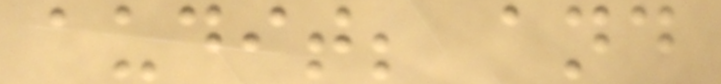audit; and
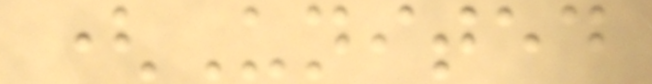(United
